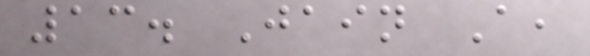13. Jain A,
